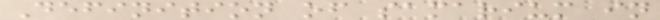Definition of samarium in
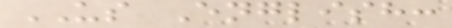US English:
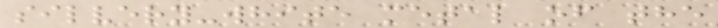silvery-white metal of the
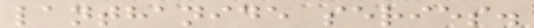lanthanide series.
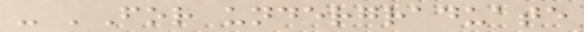- 'For undergraduate
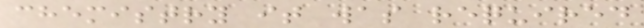chemistry it was required
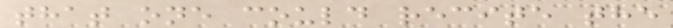that one could recite the
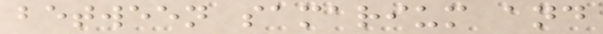between samarium and
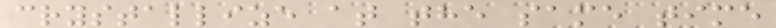crystallize at the same time
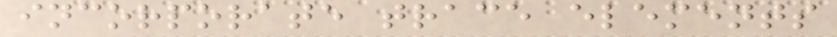incorporate trace elements
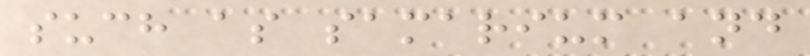such as samarium and
